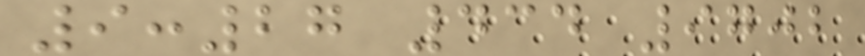9:27 434 9702
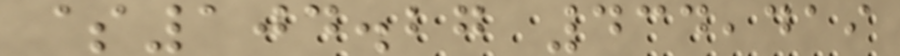$104.27 434,419
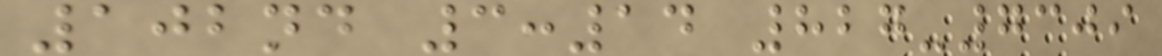102nd 3:14 827-7309
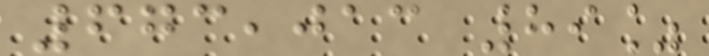673,013 89%
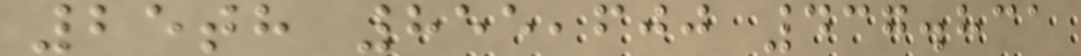25th 855,600 437.831
